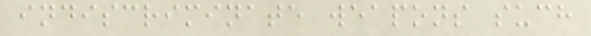indiscriminate weapons such
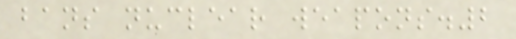bans nuclear weapons.2
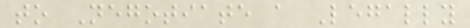to Negotiate a Legally
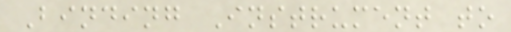Binding Instrument to
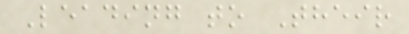Leading to Their
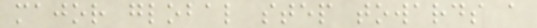major global step towards a
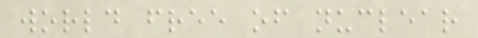world free of nuclear
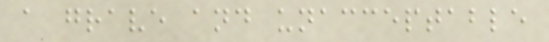a grave and unacceptable
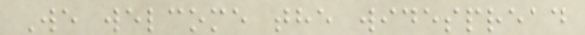We welcome the widespread
